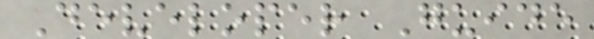Developer Guide
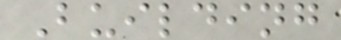Building
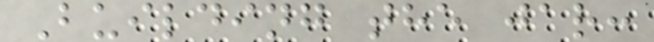Building the jar:
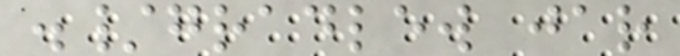./gradlew jar
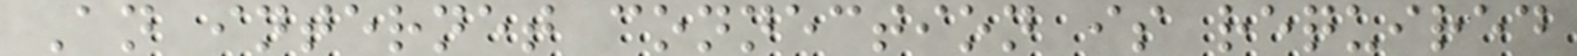An internet connection is required
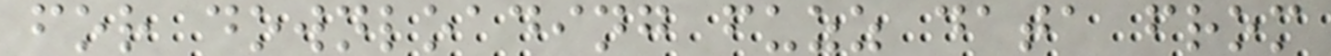for downloading fuzz data from
